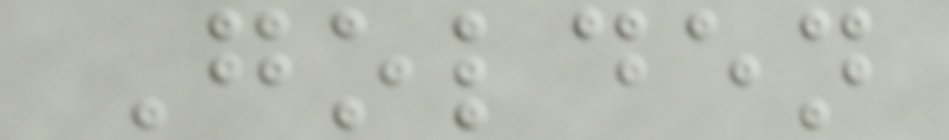Golden
